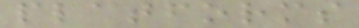platforms
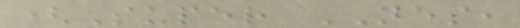(Super NES,
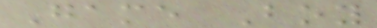Game Boy
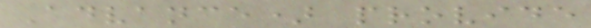Advance) provide
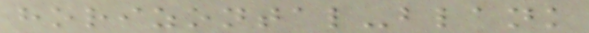horizontal-blank
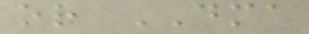or DMA
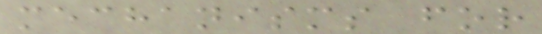mechanisms for
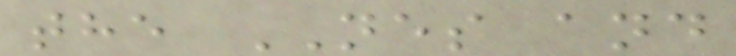the NES and
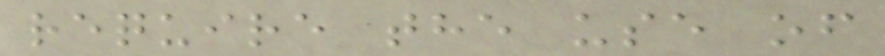require the use of
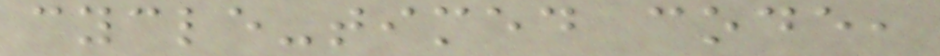cycle-timed code,
